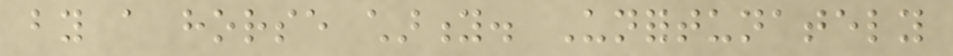by a horse charity. Unfortunately
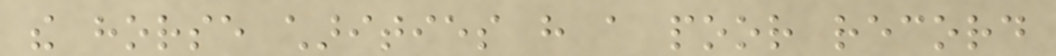the horse charities have a poor record
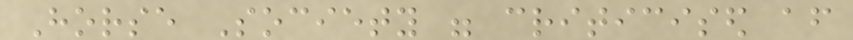Horse Society were criticised after
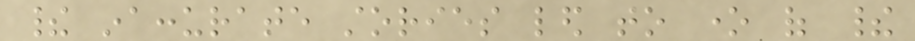their inaccurate stories led to one of their
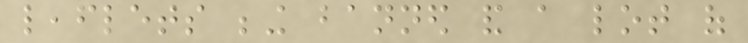leaflets being banned and a lot of
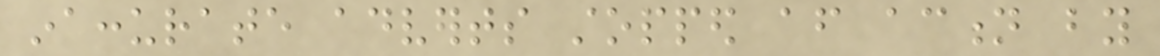inaccurate adverts stopped after action by
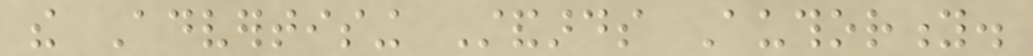the Advertising Standards Authority.
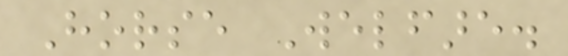Horse Welfare.
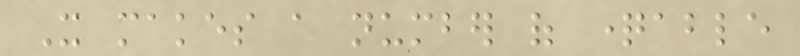It makes a number of questionable
